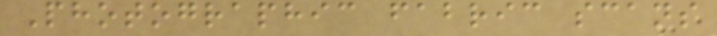Photographic fabric scans
